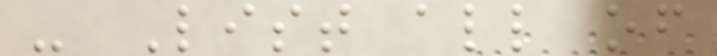- List all of
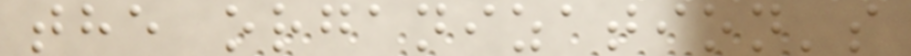the organization's
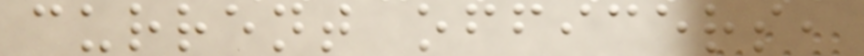current officers,
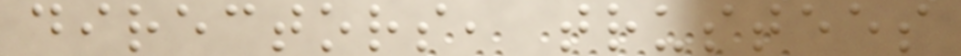directors, trustees
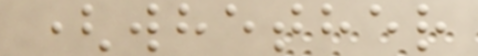(whether
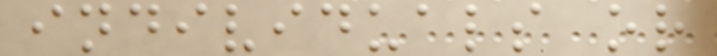individuals or
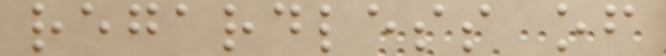regardless of
